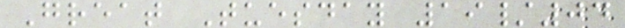Great Tuesday 19/04
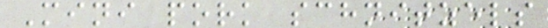Mini pork schnitzels
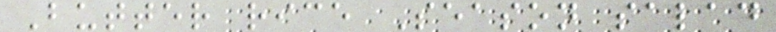Butter rice Season salad
